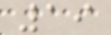19
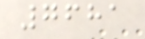7681
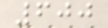600
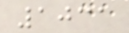1031
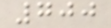700
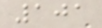101
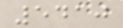5410
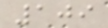109
